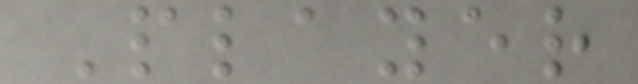Player
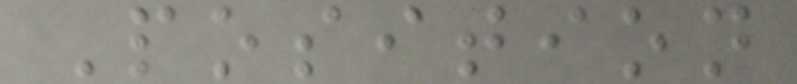Position
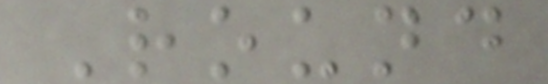Round
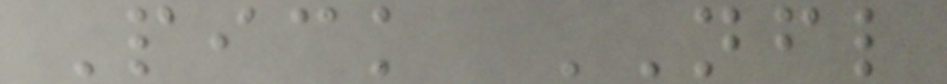Pick NFL
